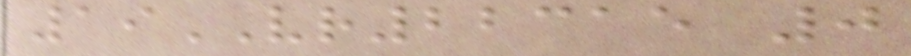19VR22315 0
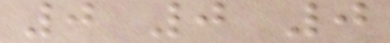0 0 0
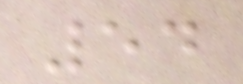54
